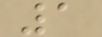1
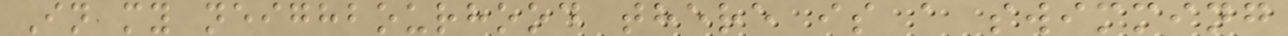In my neighbourhood there is a swimming
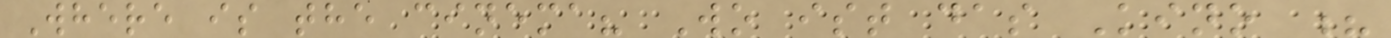Where is the cinema? Wo ist das Kino ?
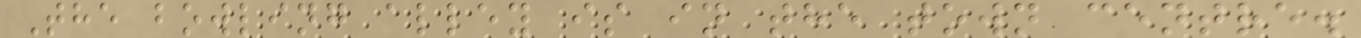The bowling alley is in the town centre.
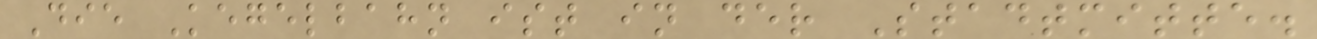Die Kegelbahn ist in der Stadtmitte.
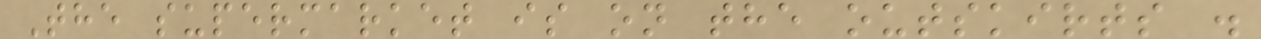The supermarket is on the outskirts .
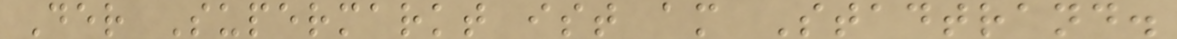Der Supermarkt ist am Stadtrand.
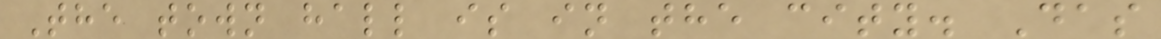The town hall is in the city. Das
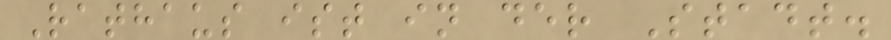Rathaus ist in der Stadt.
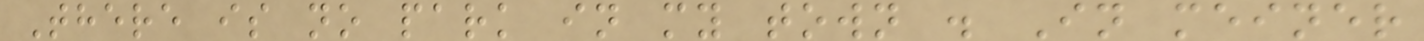There is no park in my town . In meiner
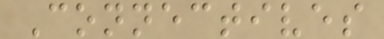Connectives
